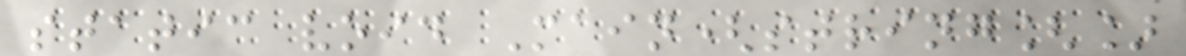static void Main(string[]
